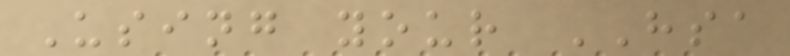Using your HSA
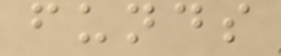funds
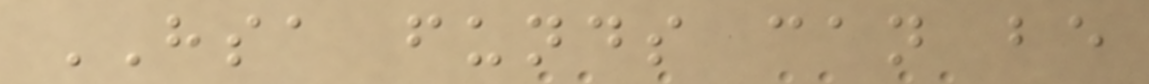HSA funds can be
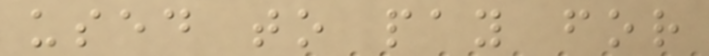used to pay for
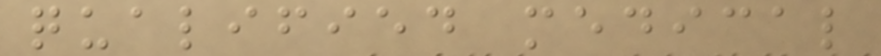qualified medical
